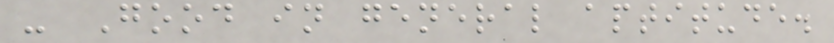- Good in general aptitude.
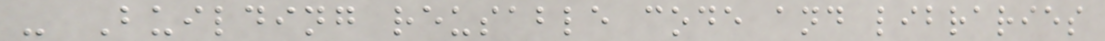- Building reusable code and libraries
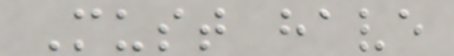Must have
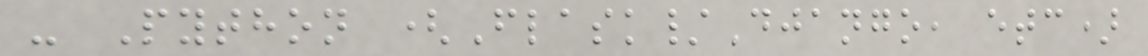- Python (Flask/Django, etc)
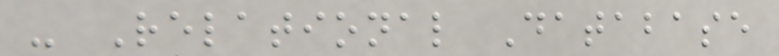- Relational Database
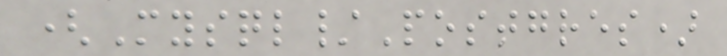(Mysql/Postgres)
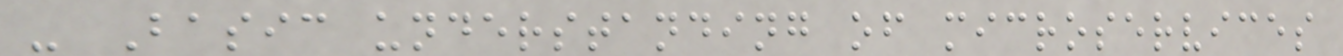- Basic understanding of microservices
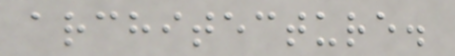architecture.
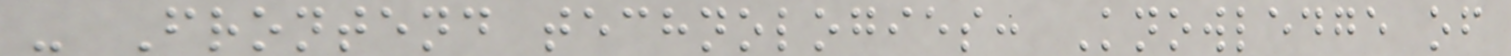- Frontend technologies: Knowledge of
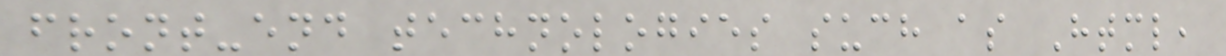front-end technologies such as Html,
